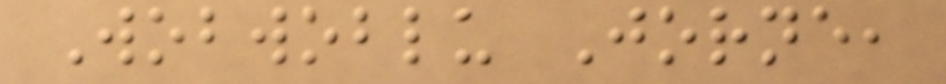Wobwoblu Jorne,
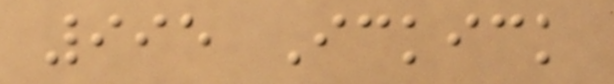995 Ickick
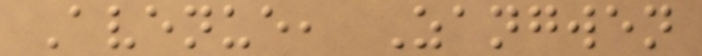Avenue, Zangwen
